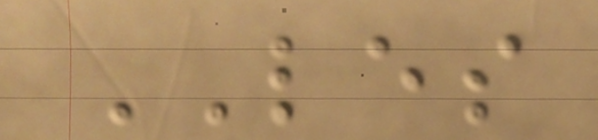LES
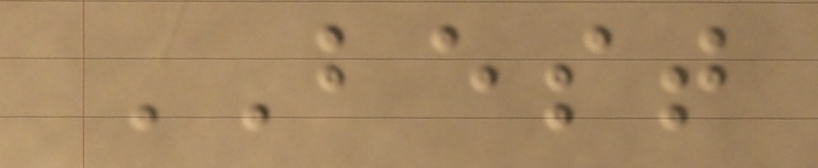BEST
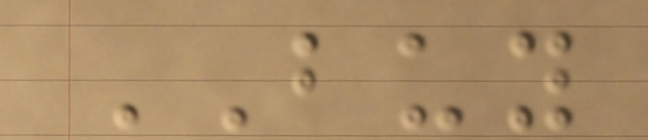BUY
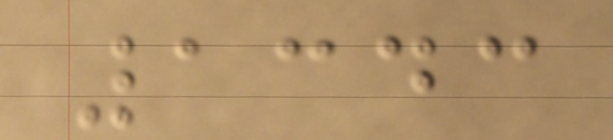1343
